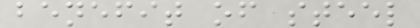benefit of steel
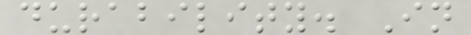durability. In
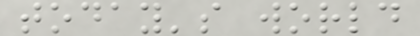today's world
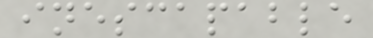inescapable
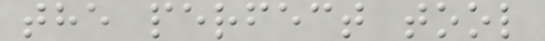the perfect tool
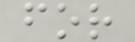for
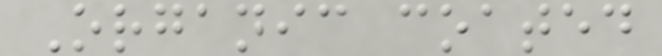Organic coated
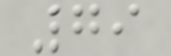79
